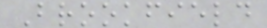Brookfield
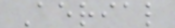Aerial
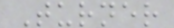Turner
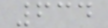634
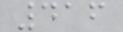416
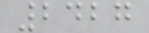2427
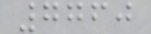7760
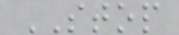STOP
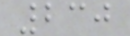230
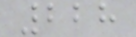228
